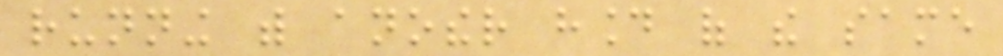running with another hound of the same
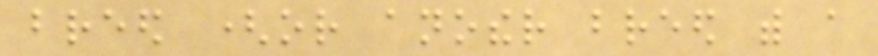breed (or another breed with a
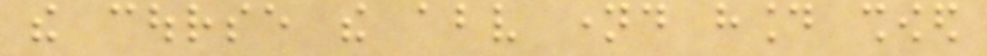the course the above named hound showed
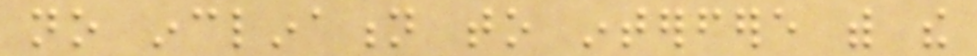no inclination to interfere with the
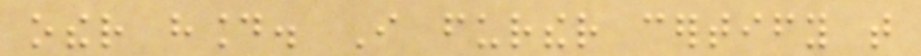other hound. I further certify that
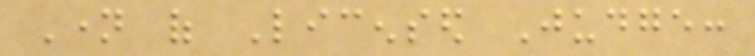Name of Licensed Judge:
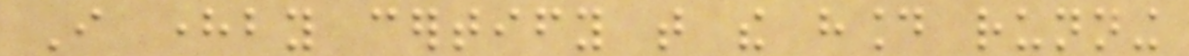I hereby certify that the hound running
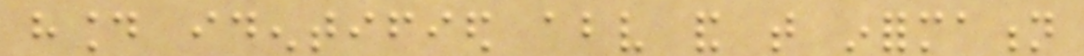hound identified above and that information
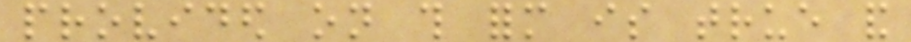provided on this form is true and
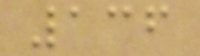136
